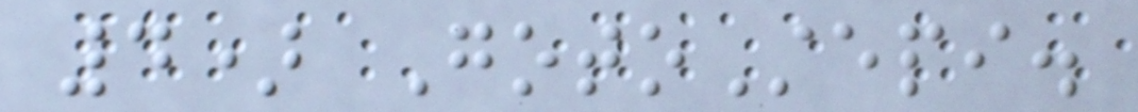4) GotoStepi.
